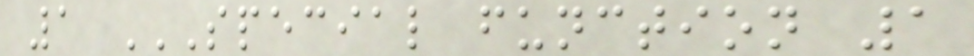1 SPECIAL FUNCTION 1
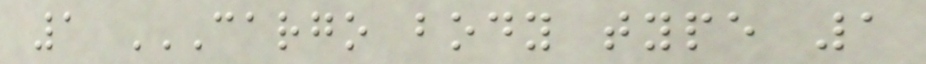1 CARGO BODY TYPE 1
